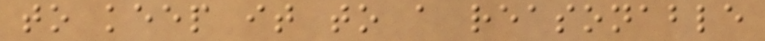to keep it to a reasonable
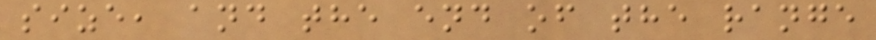size, and the end of the range
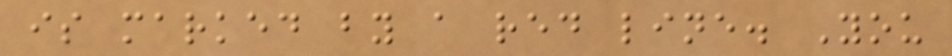is marked by a red line. You
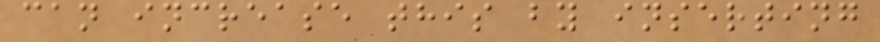can increase this by inserting
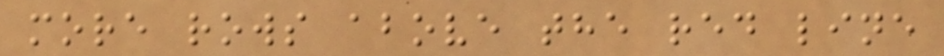more rows above the red line
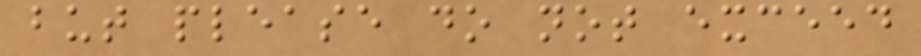but please do not exceed
